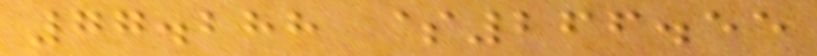77.288 $266.55
